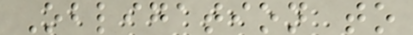Obligation to
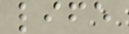life
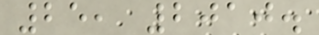25, 2010.
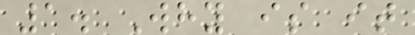1. Why is it
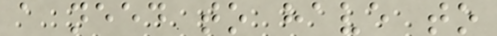a need to have to
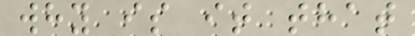why is it that
